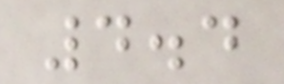4.4
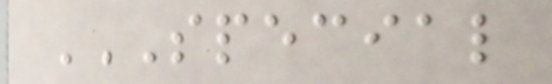SPECIAL
